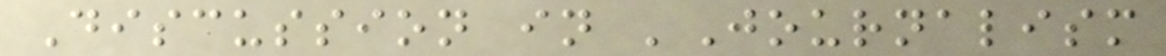Discussion in 'Journalism
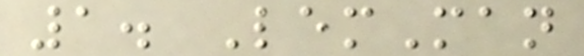1. LemMan
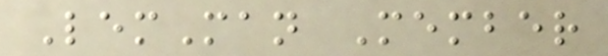LemMan Member
